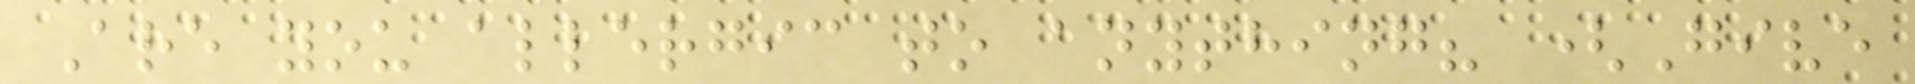Are you allergic to anything? (Give
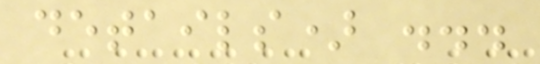details) ...
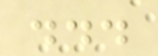...
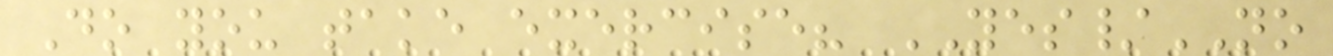Do you take exercise? YES/NO
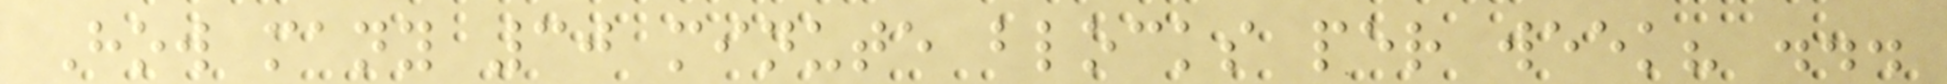How many 30 minute blocks per week? ...
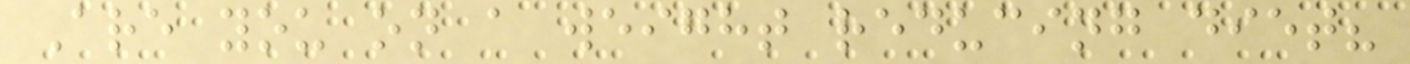Are you on a weight reducing diet?
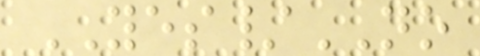YES/NO
